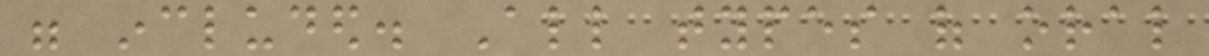were included. All types of oral
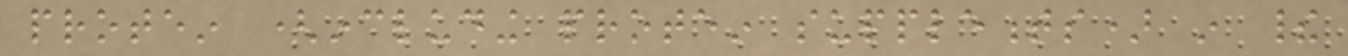protein (including protein supplements) in their
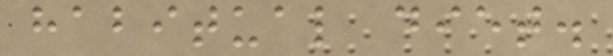habitual diet.
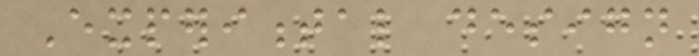Experimental design
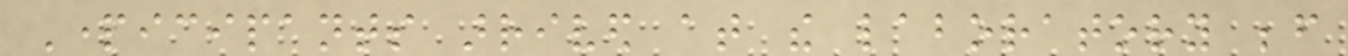Participants arrived at the laboratory before
